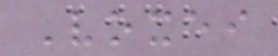Voxei
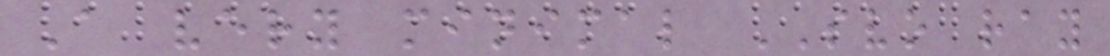A very minimal SVO ray
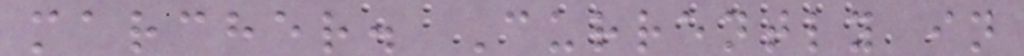marcher. Currently in
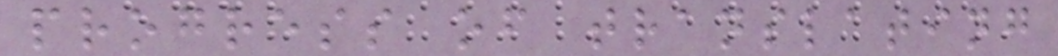progress of translating
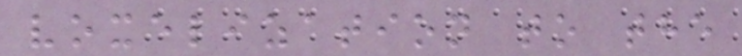voxelization to the
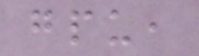gpu,
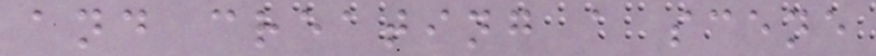and creating a scene
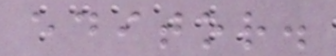editor.
